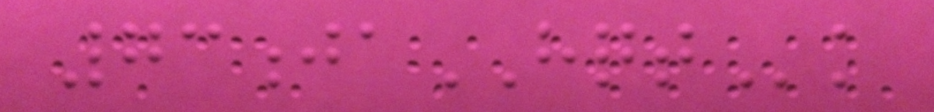73jaHQTk
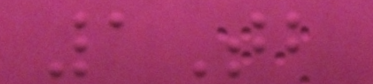1Tb
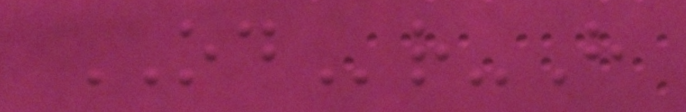ODr-H
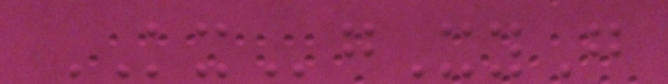KXgXyG
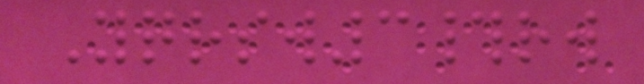Yqrsw3#rw
